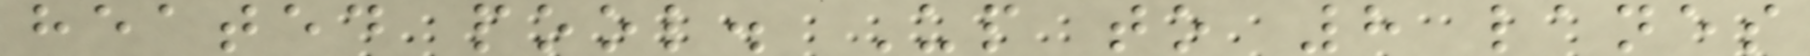heated pool. Up to 8 lanes
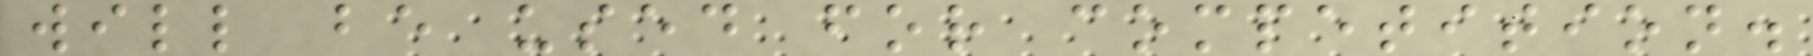will be used for competition.
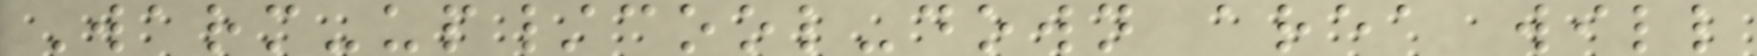Warm-up/cool-down area will
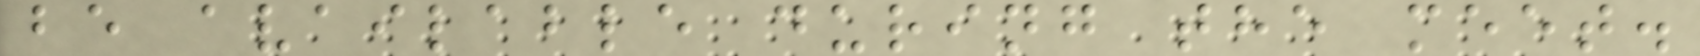be available during the meet.
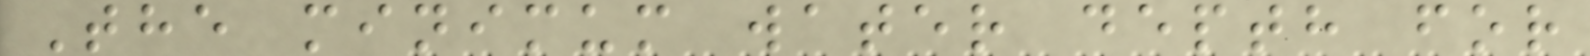The minimum water depth for
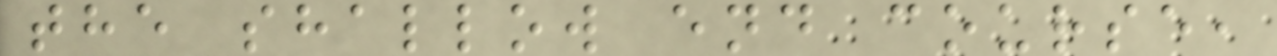the shallow end course,
